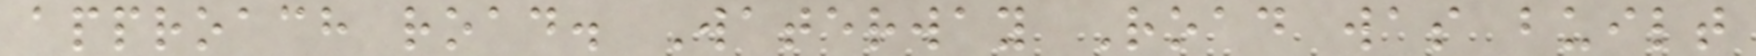approach road. Waterway Road was built
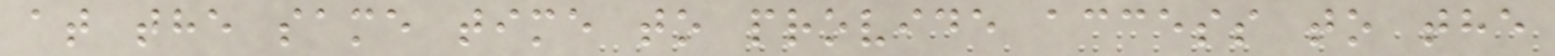at the same time to provide access to the
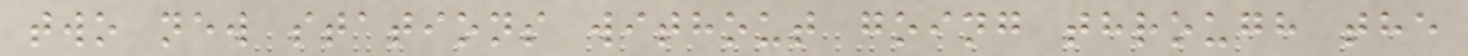two new stations without going through the
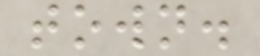town.
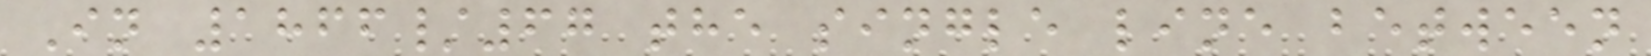In 1866/67 the single line between
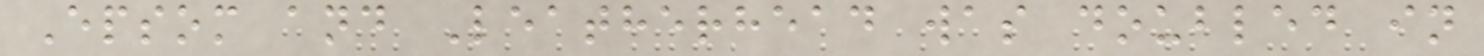Epsom and Leatherhead was doubled in
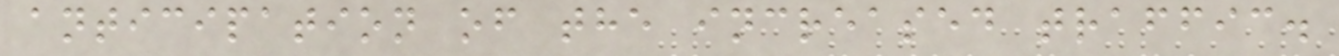anticipation of the increased traffic.
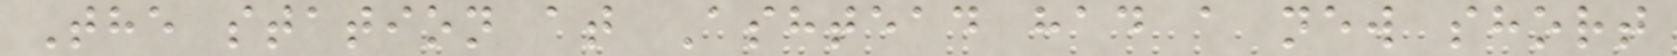The station at Ashtead had a new short
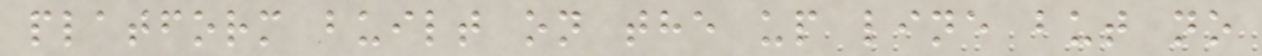platform built on the up line but no
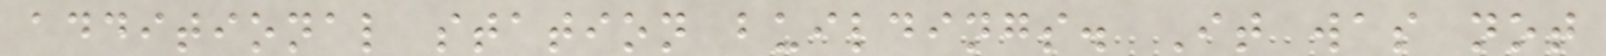additional station buildings. It was not
